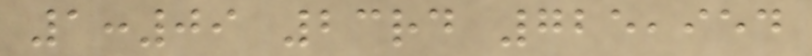1:09 23rd 725,954
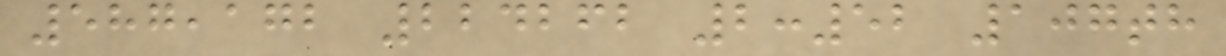587,172 224262 2:52 107th
